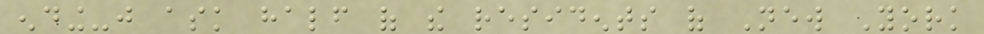ending-just ask half of the residents of New York
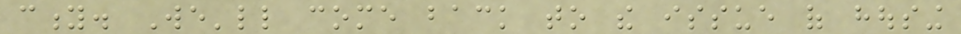city. We'll come back to the issue of housing
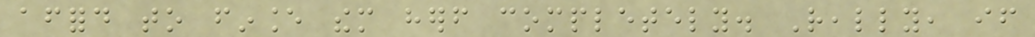afford to finance them herself completely. Really, if
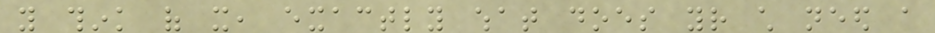you think of it, exactly what does your child need a
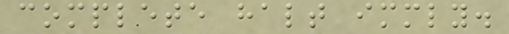complete halt immediately.
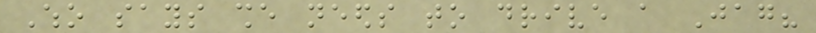Who says she needs to drive a Jag?
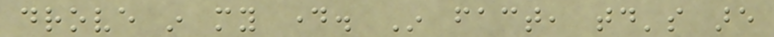drove in my day. In fact, today's are
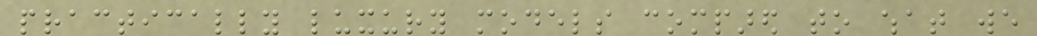practically luxury models compared to what we
